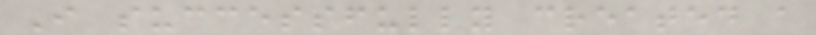I successfully created a
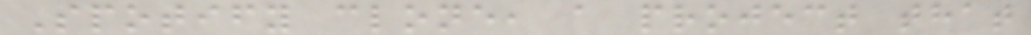Spotify clone, a project that
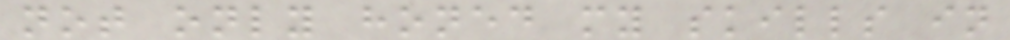not only honed my skills in
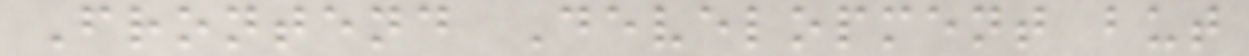Frontend Development but
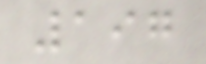197
